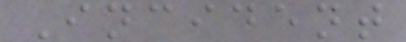Incident
